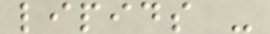lipids -
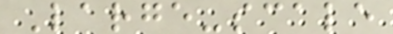Large-scale
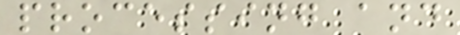processing and
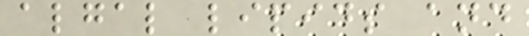algal lipids and
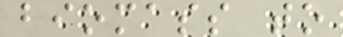biomass to
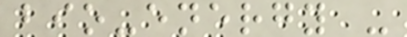bio-energy -
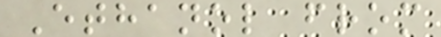Ethanol from
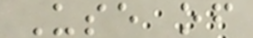Use of
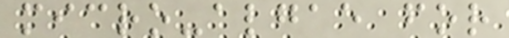micro-algae for
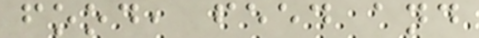food, feed and
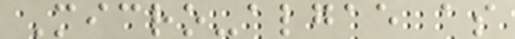Micro-algae as
